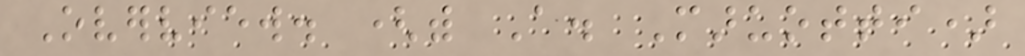Overview. (with A. Maruotti)
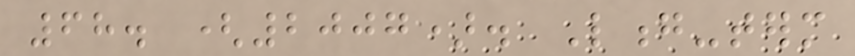68. (2007). Long-term
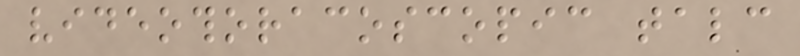videothoracoscopic talc
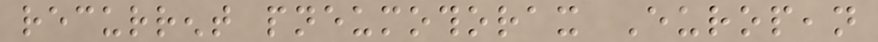recurrent pneumothorax European
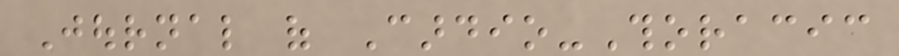Journal of Cardio-Thoracic
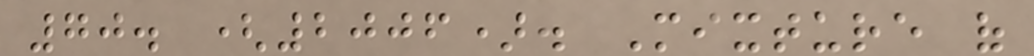70. (2006). Mixture of
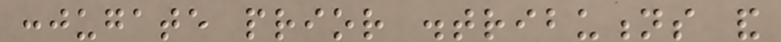conjugate prior distributions and
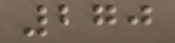270
